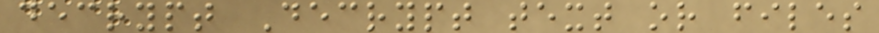decrypt Decrypt text or files
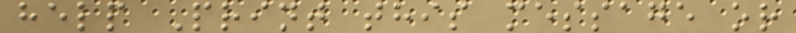help Print this message or
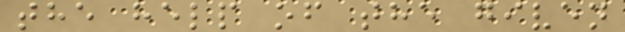the help of the given
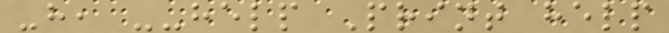-h, --help Print help
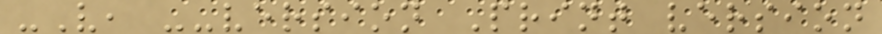-V, --version Print version
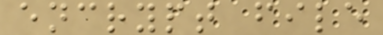encrypt file
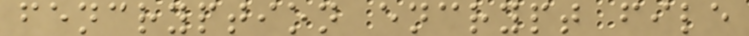fencryption encrypt file
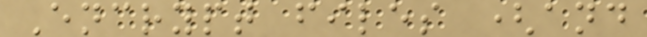Encrypt files (and
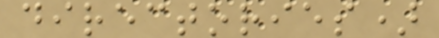directories)
